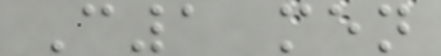C1 men
